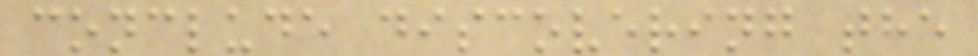conclude discovering the
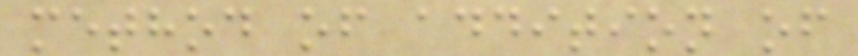method of addition of
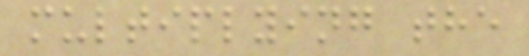multiplying the
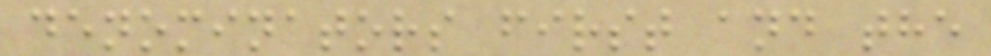denominators first and the
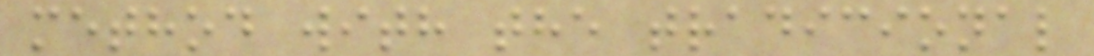method with the tradicional
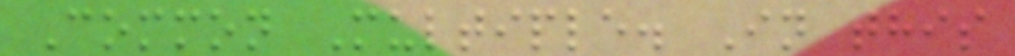Common Multiple. In this
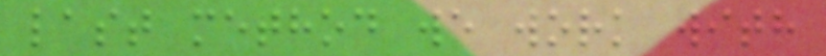last method we work with
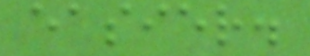easier.
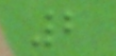2
